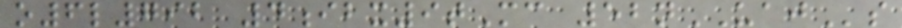o6l792 4ibx9tMc 52nUAJs
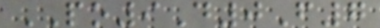PO9D0F7
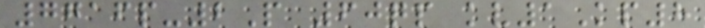7716p-2P 60qp kv1Kp8
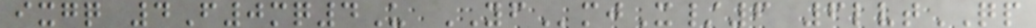ixgq 4F0mq4U YFmjX/6 6lvtQP
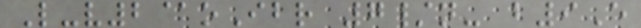L-v2@oIbr 7/n- b9E
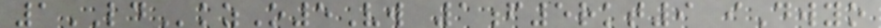1LDkzO5Vw 1f5rkt9 iDwyo
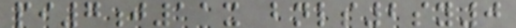pi7j11x bnls2sy0
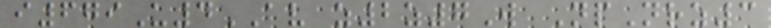i679U4AV z2z7W NpNrz3
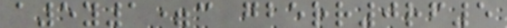a5y1=c gberr0rf5
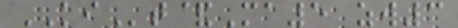KIt&Ma5 zw3
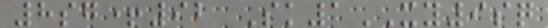8sg+92 Sk1XY9sq
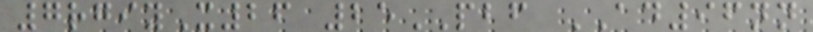7rgiyX26 25PBF AD96nn
